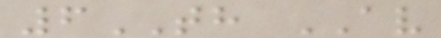6TH AV
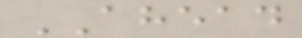AHEAD
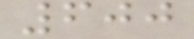600
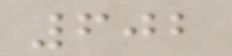602
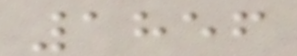1856
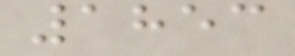1853
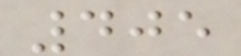405
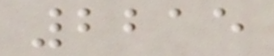2215
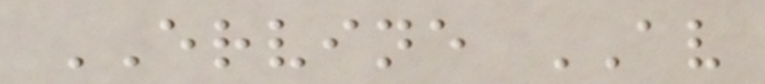ERVINE AV
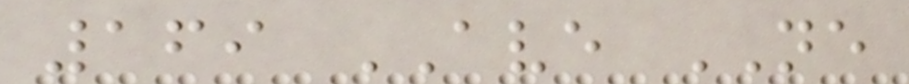169 AVE NE
